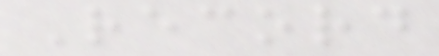Record
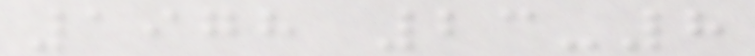1978 23-8
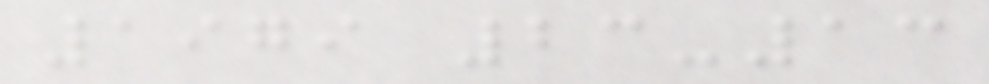1979 23-13
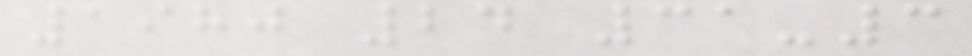1980 24 31-3
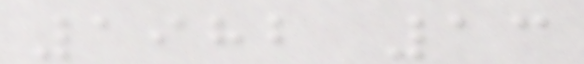1982 13
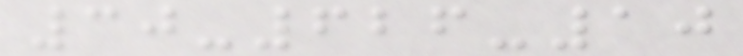30-626-10
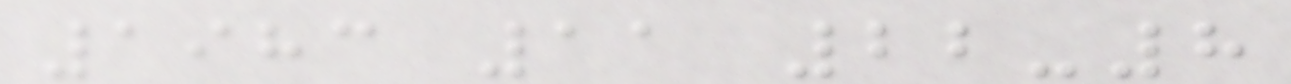1983 11 22-8
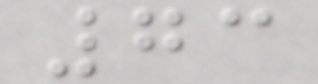73
